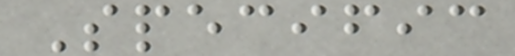Specific
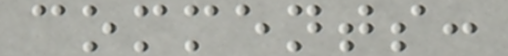comments:
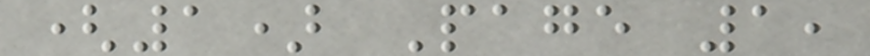(1) Page 1,
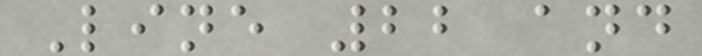Line 22 and
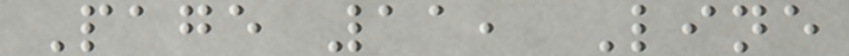Page 11, Line
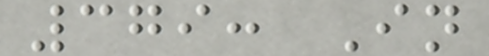379: In
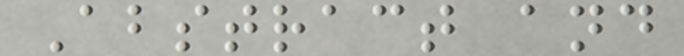Abstract and
